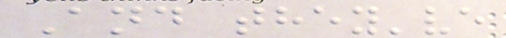And they've
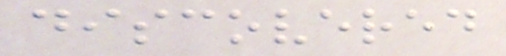discovered
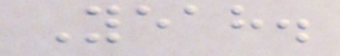Yeah.
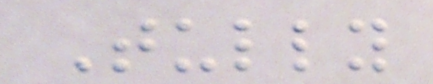Tully
